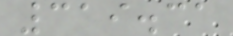319.31
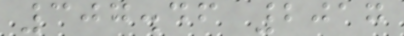307.46 2017
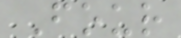Four
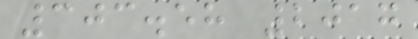303.58 2017
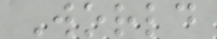World
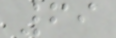69
